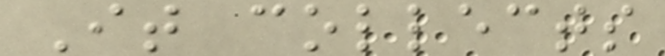It collects
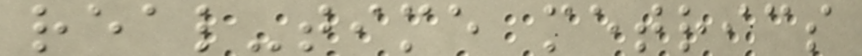real-time metrics
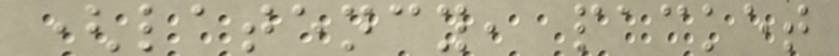(latency, packet
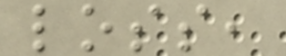loss,
